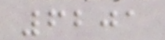6201
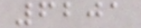6201
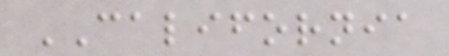CALIFORNIA
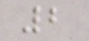2
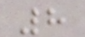8
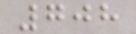708
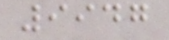9947
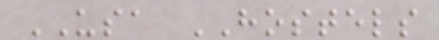USA HOSTELS
